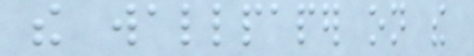the wallpaper on the
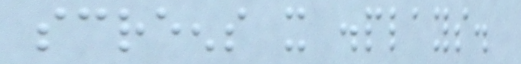screens it displays.
